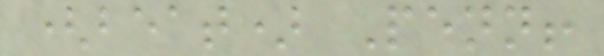(beat) Penn!
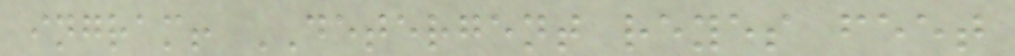ingram! DETERGENT reyes feet
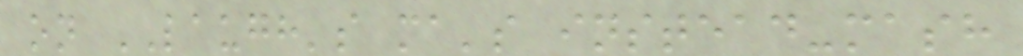on LAUGH's ma's instead-mash
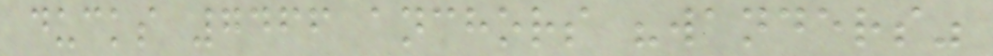ducks 7466 anchors "wanders"
